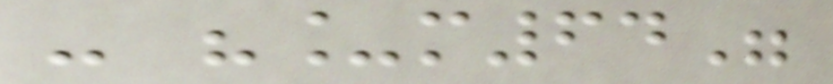- "_m64"
